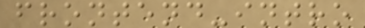frontend-intro
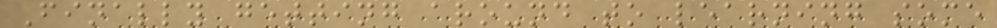Finally getting around to learning some
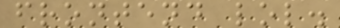frontend lol.
